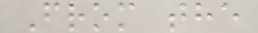From the
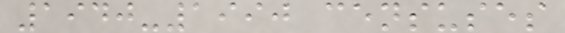1940-1990 censuses
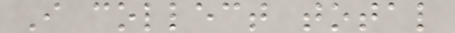I collect total
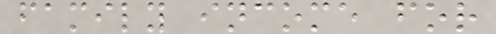family income for
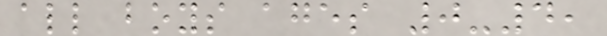all boys ages 0-4,
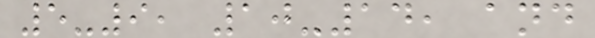5-9, 10-14, and
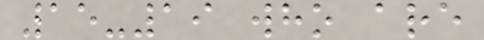15-19 who are
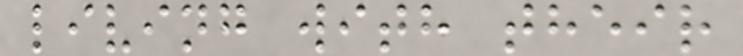living with their
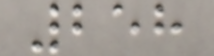258
